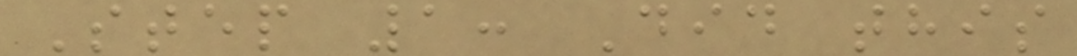Step 1: Did this
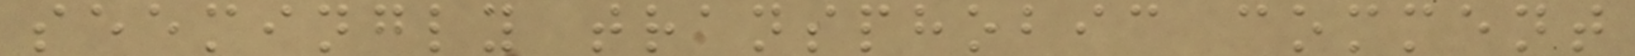seemingly transphobic comment
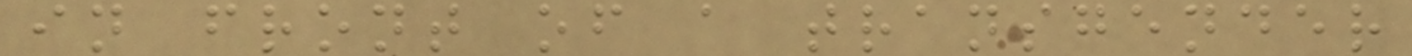in front of a transgender
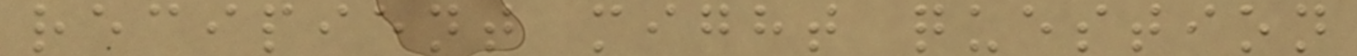recipient might question
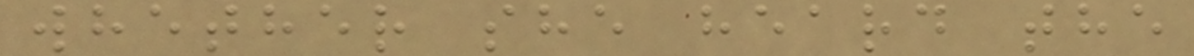whether she heard the
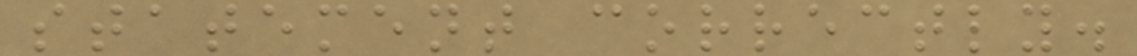statement correctly.
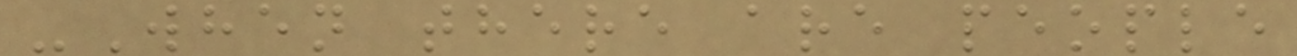-When there are people
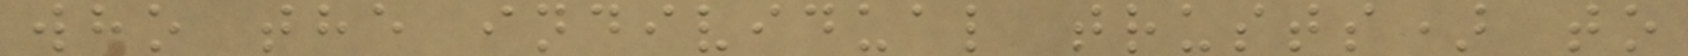who the individual trusts) to
